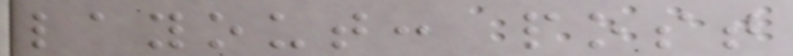layout: post
